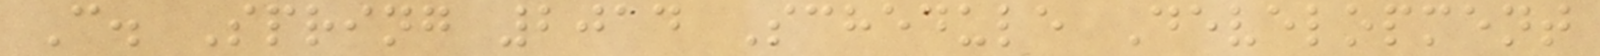C. Spring 2014 Schedule Development
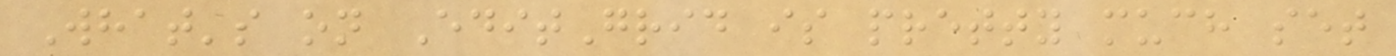What's on EditGrid is pretty much set
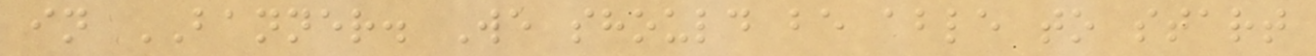in BANNER. We should be able to start
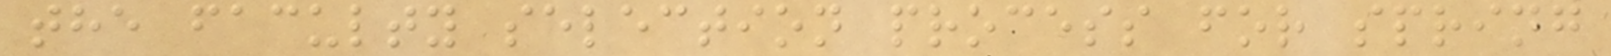the faculty selection process for spring
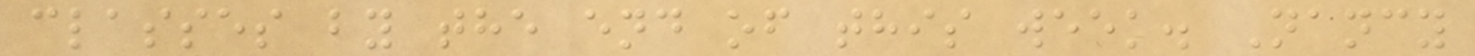classes by the end of this week. Nancy
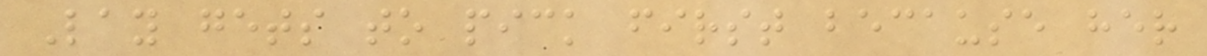Lay gets to pick first because her
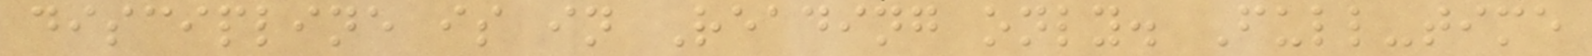discipline is in Reading only. Full-time
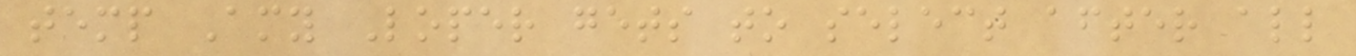temp Amy Loper gets to select after all
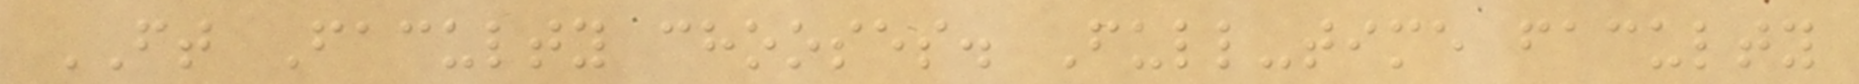FT Faculty chooses. Full-time faculty
